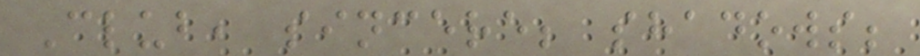Club, sincere; shadows;
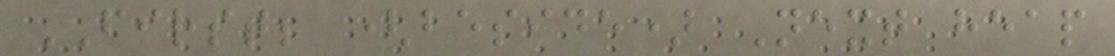FIRST; (beside) Next heap
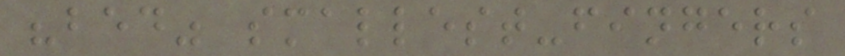"bed" smallest-fingers
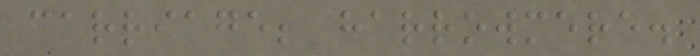carriage; harrowmere.
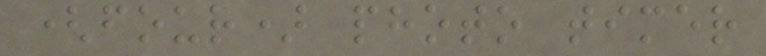(four) photo timer
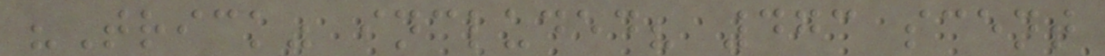"Trick" included? 473 scent
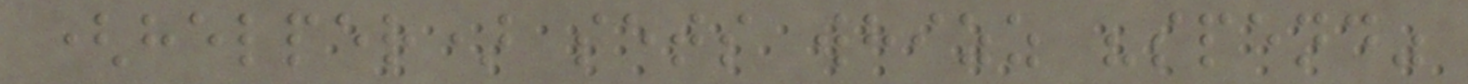(helper) sets whizz "spend"
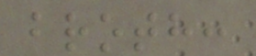broth:
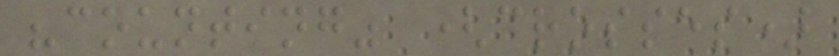"counting" (crosses)
